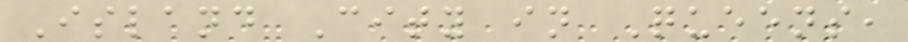Island City in Queens,
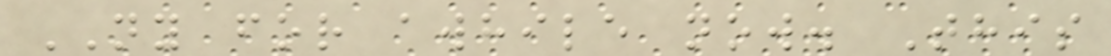NY for awhile now. This
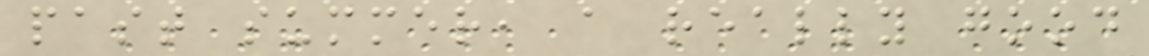past summer, a really good
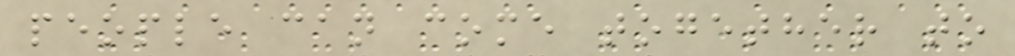people can come together to
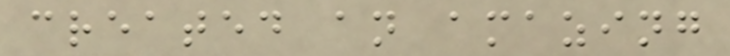created an amazing
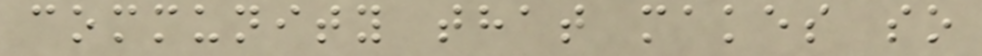community that makes so
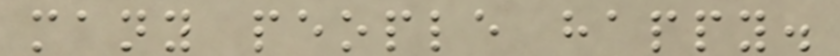many people happy.
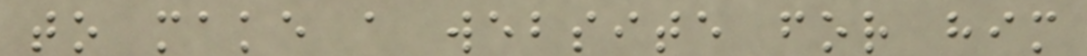to make a website for him
